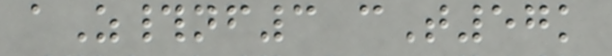aZ#nf3 cT57k
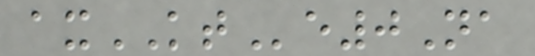axKTe0Na
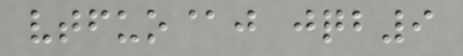vtfuo@j jqb9
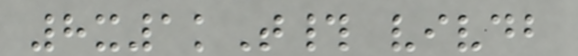8x1kT# vivdb
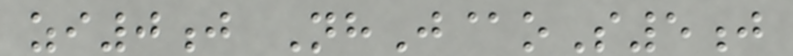zi0j NhJ@oS5j
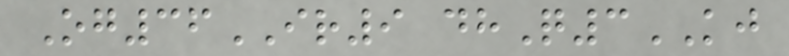Og36IR9 dhQ3KJ
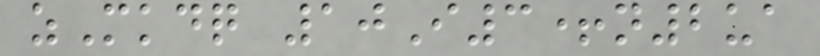zMkdq 10I3+n2ua
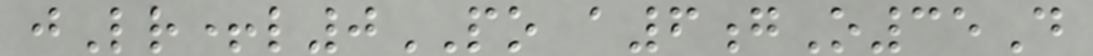jLr+l0PO a6gO35D
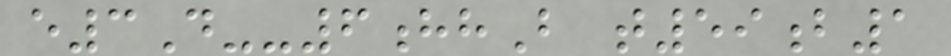e3D--6hhB t59b1
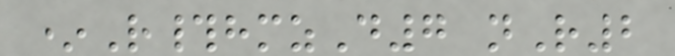*R#hmzD7 nR2
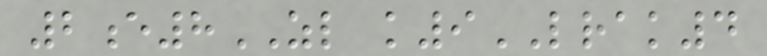2e8ZL k9LRAK4
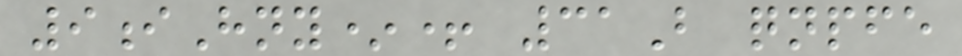9iHny*+ 31B qnpfe
